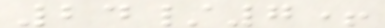24/7+
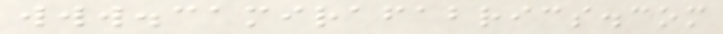www.camirafabrics.com
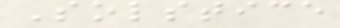Solstice
